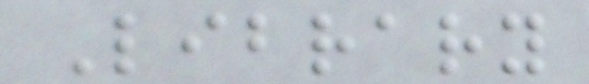Library
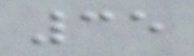35
